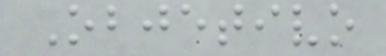Objetivo
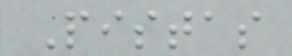Pistas
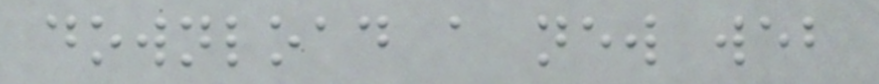download a new web
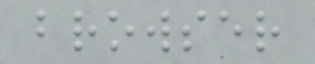browser
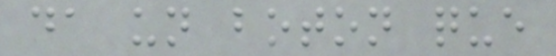da un boton que
